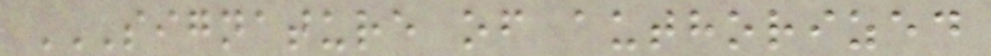SIGNATURE OF AUTHORIZED
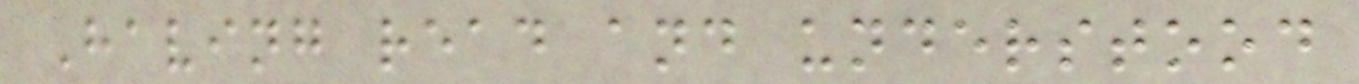Having read and understood
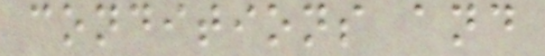conditions and
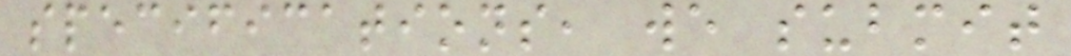specifications, we submit
